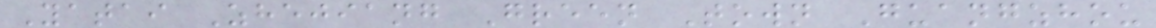Yatai Zhejiang Green Town Guangzhou
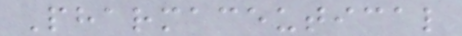Pharmaceutical
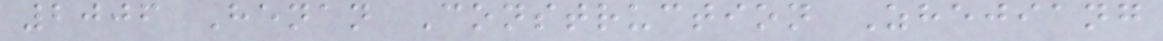2006 Henan Construction Zhejiang
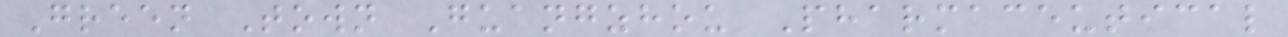Green Town Guangzhou Pharmaceutical
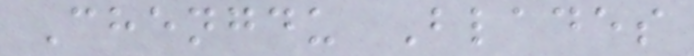Chengdu Blades
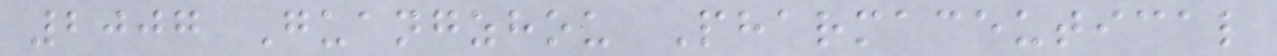2007 Guangzhou Pharmaceutical
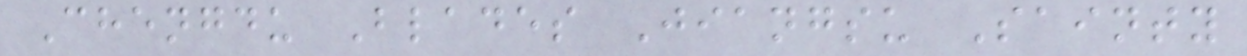Chengdu Blades Jiangsu Sainty
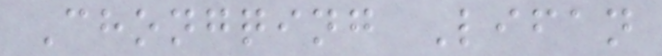Chongqing Lifan
